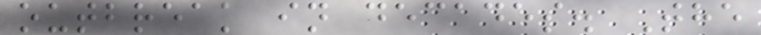outbreak in decades. The
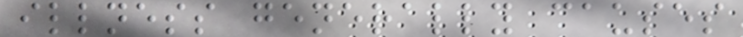illness generally causes
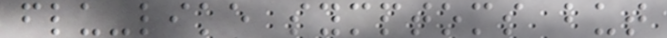flu-like symptoms but
